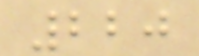220
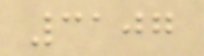3107
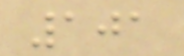101
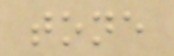tone
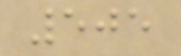505
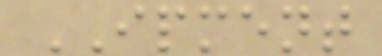IPMENT
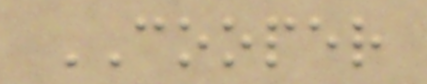COOPER
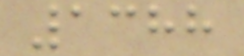1388
